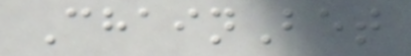ChainBet
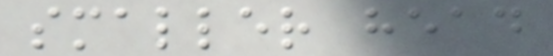smaller head
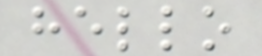hello
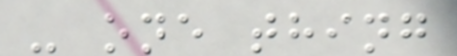- one thing
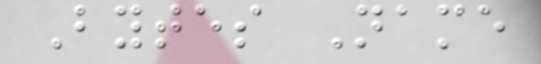Bytes Name
